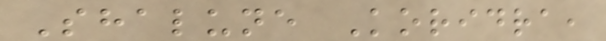Shalune Koridra,
